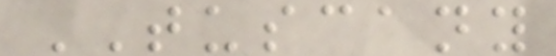TUSCANY
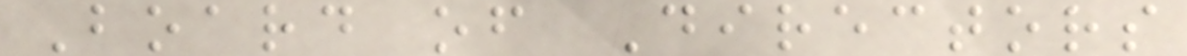Board of Directors
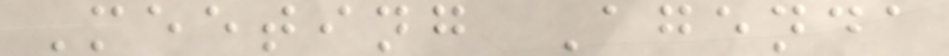Meeting Agenda
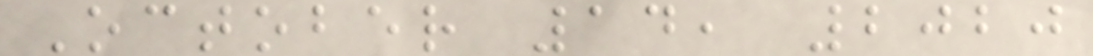October 14, 2020
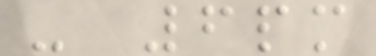- 6pm
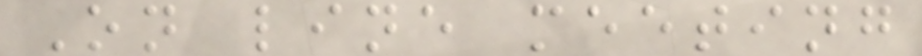On line meeting
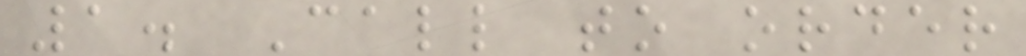1. Call to order
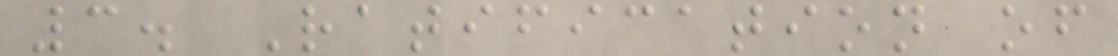3. Ratification of
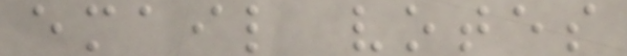email votes
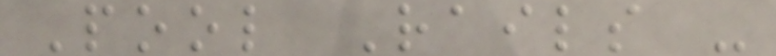Pool Rails -
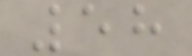58
